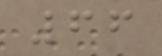66
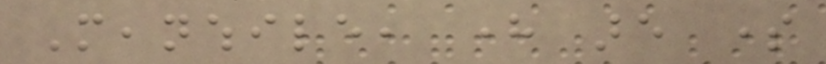Meanwhile, here are some
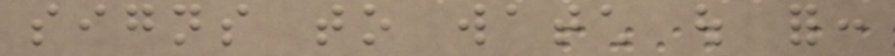signs to watch out for:
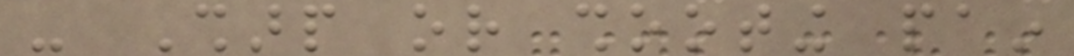- Sharp or shooting pain
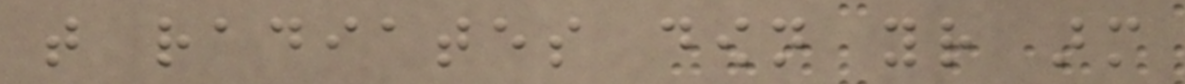that radiates down your arm
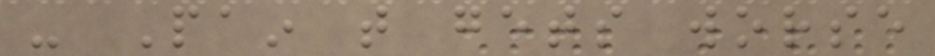- Pain that gets worse
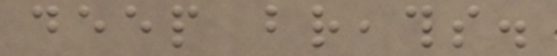deep breaths.
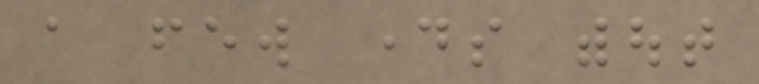a few days without
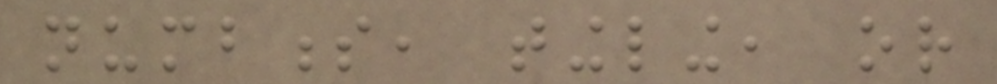numbness, tingling, or
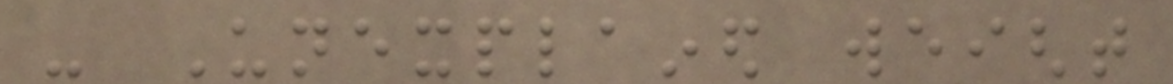- Unexplained weight
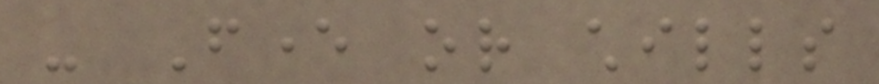- Fever or chills
